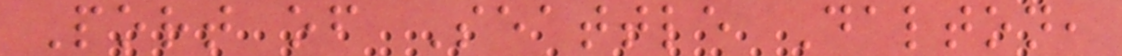Port of Seattle Dalton,
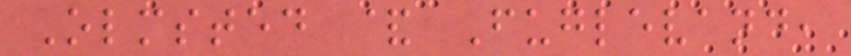Olmsted & Fuglevand,
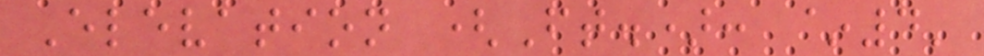Elevation (Ft.): ~4'
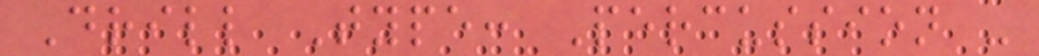Drill Type: Percussion -
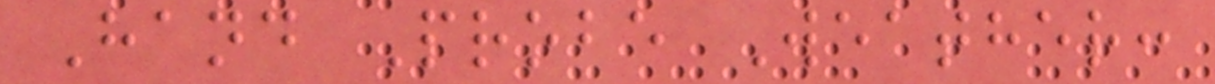Hand Probe Weather:
